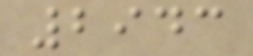2943
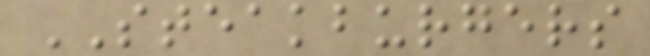STEAKBURGERS
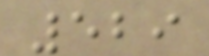529
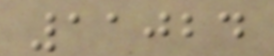11024
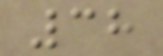38
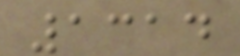1314
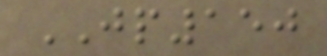JP150
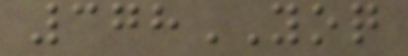378YOQ
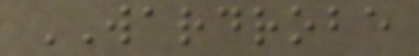WARDROBE
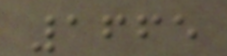1665
